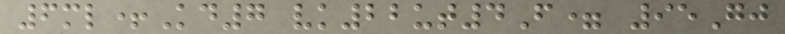6ml+Kd7 vk22ut4F= 95Gj
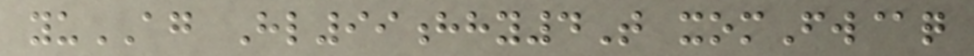yuAG Hl99hhy4T xomFw@q
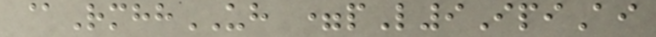@RmhhUH =pL9IpiAi
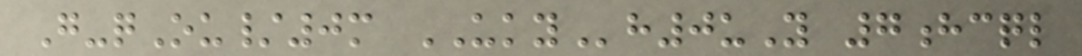G-qOu/0m UKYh0uY 7hcql
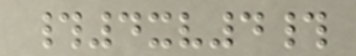#4xv4#
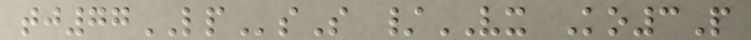tj77LPsS /VX Ko3P
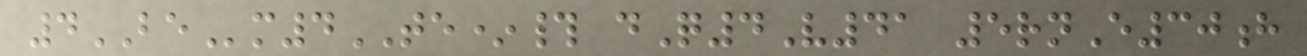4BEm4TE*# dQ4V41 5rnE30h
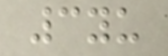3yu
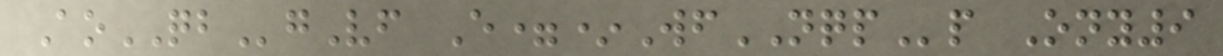AoQBgVf E=*WfNQPp Ony9
